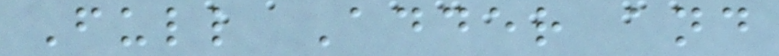Full Adder and
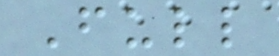Full
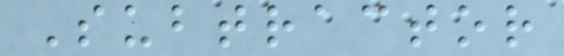Subtractor
